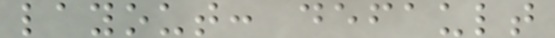layout: default
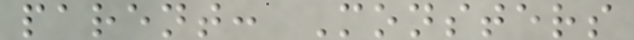parent: Monsters
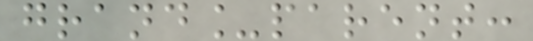grand_parent:
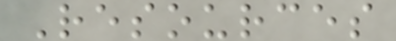Resources
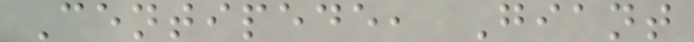Centipede, Giant
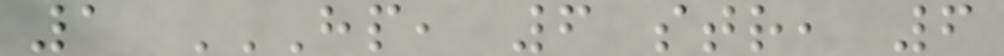1 HP, 6 STR, 6
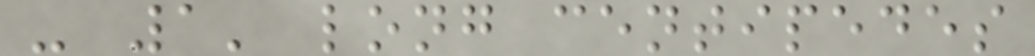- 1' long centipedes
